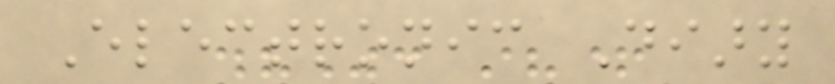Electronic Diary
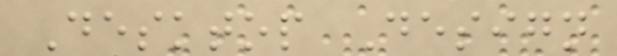Desktop Design
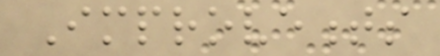Improvements
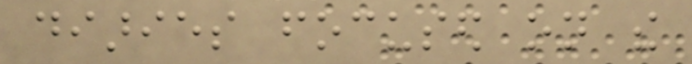diaries focused on the
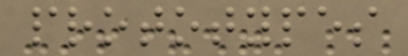prototypes
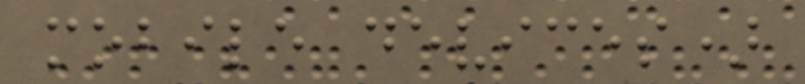mobile devices)
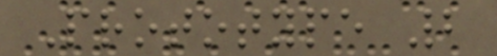Prototype 2
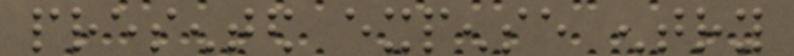presented expense entry
